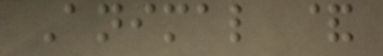Animal &
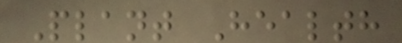Plant Health
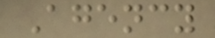Agency
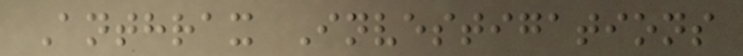Anthrax Investigations
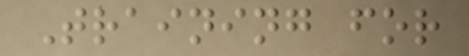Training for
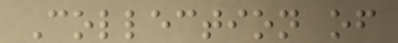Collection of
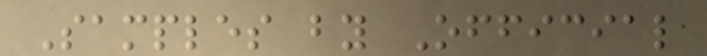Samples by Official
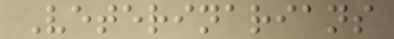Veterinarians
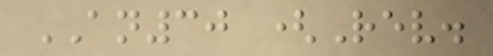AN30 (Rev.
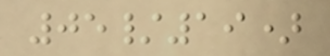05/19)
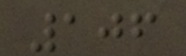106
